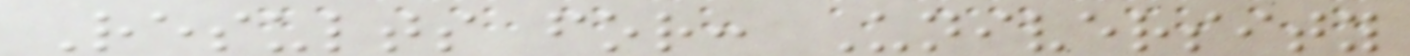Results for: University
